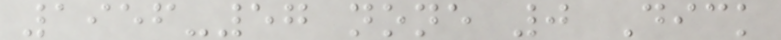1956-57 none 0 Dick
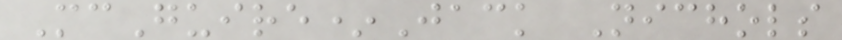McGuire*Jack Nichols
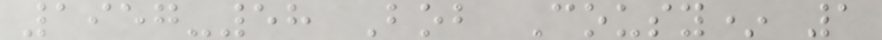1957-58 Bob Cousy* 1
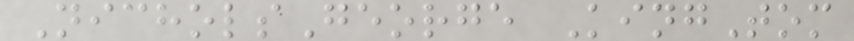NicholsGeorge KingTom
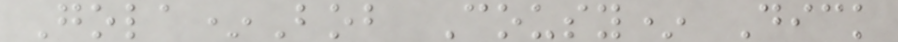Gola*Bob Cousy* Dick
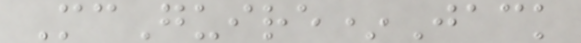McGuire*Jack
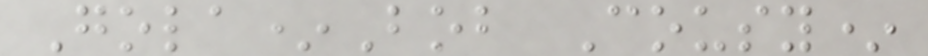Gola*Bob Cousy*
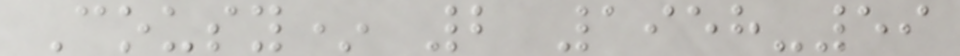Cousy* 2 1958-59
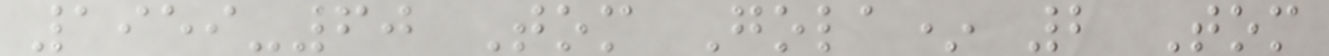1959-60 Tom Gola* 2 Tom
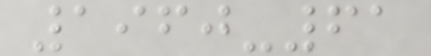1960-61
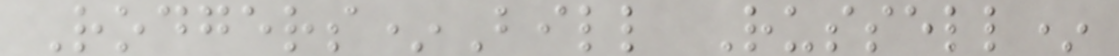Rodgers*Bill Russell*
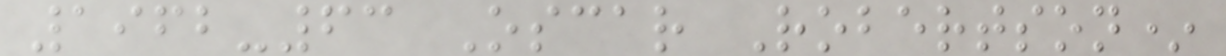1962-63 Oscar Robertson*
